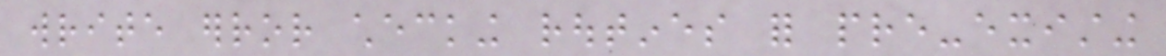write error checking routines for pre-existing
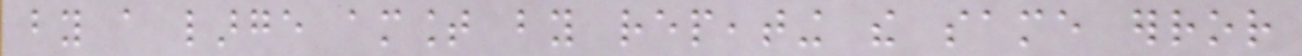by a large amount by repeating the same error
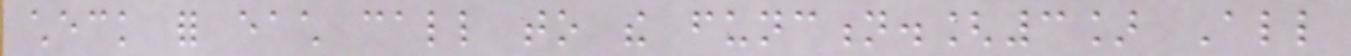check for each call to the function.[3] All
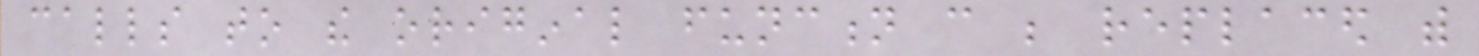calls to the original function can be replaced with
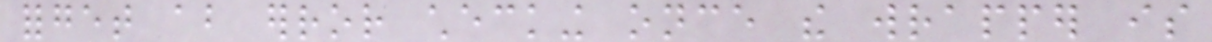forget about error checking once the wrapper is
